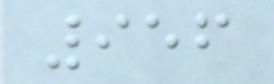956
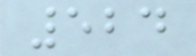524
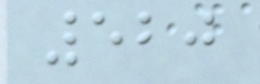520
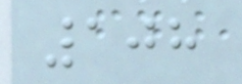108
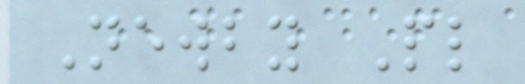Newby Pl
